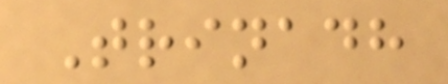Trinadh
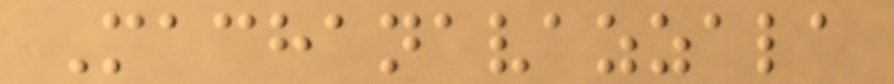Machanavazzala
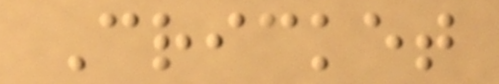Cricket
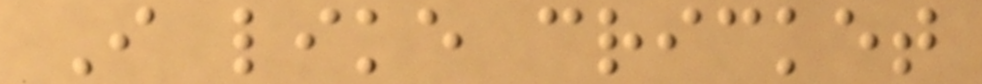I like cricket
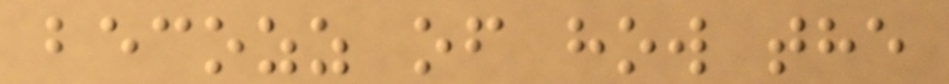becozz of how the
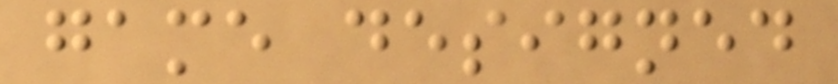game designed
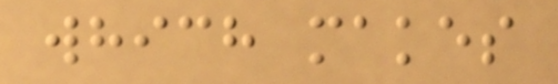which makes
